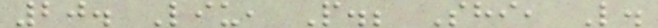20. Liu, P.; Shi, L.
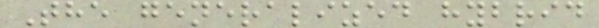The generalized hybrid
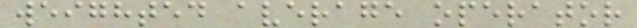weighted average operator
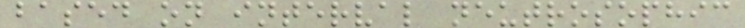based on interval neutrosophic
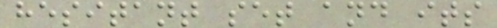hesitant set and its
